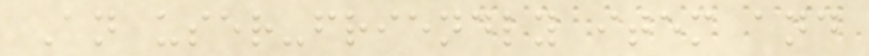An user-friendly item and
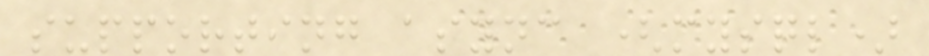supporting async (mysql)
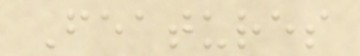Features
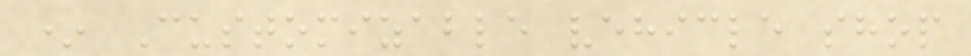* Customizable vehicle shop
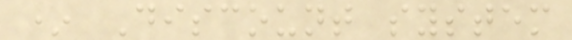* Discount system
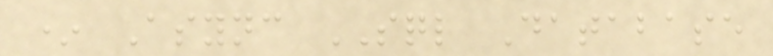* Async SQL Database
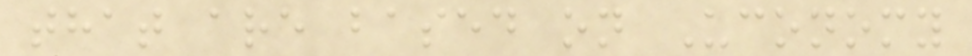that are based on Uconomy
